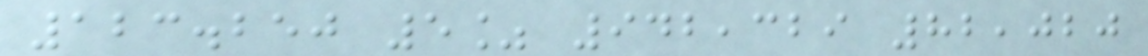123.250 5% 942,329 82,020
